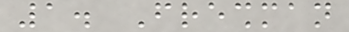1. Freshman
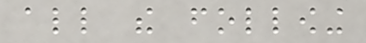all the following
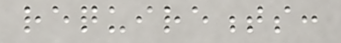requirements:
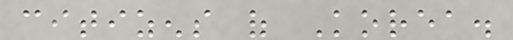citizens of Korea.
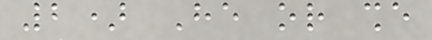2) He or she
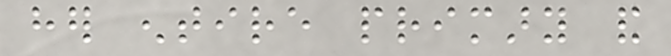her entire primary and
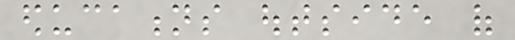educations outside of
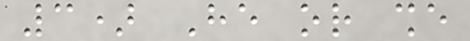3) He or she
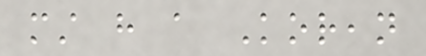must have a Korean
